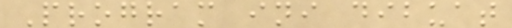Program ini dibuat
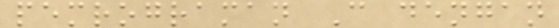pemrograman C dengan
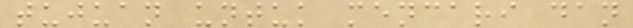tujuan untuk mencari dan
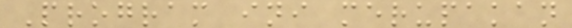Program ini merupakan
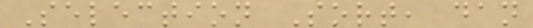Selection Sort, dan
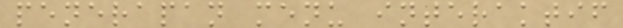penerapan menu interaktif
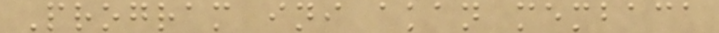Program ini akan membaca
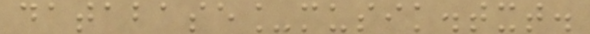database_musik.txt.
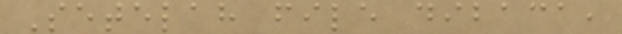Setelah file dibaca,
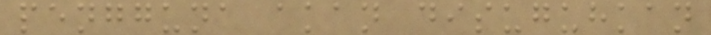pengguna akan disuguhkan
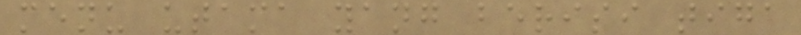menu utama yang berisi tiga
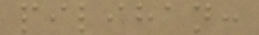pilihan:
